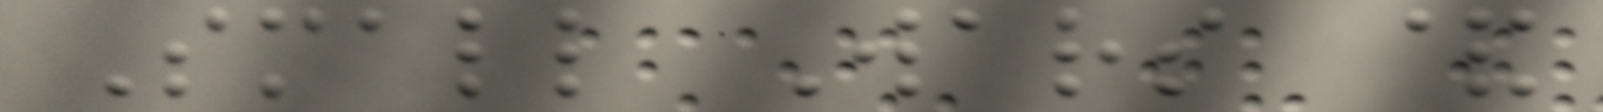Small Wars &
